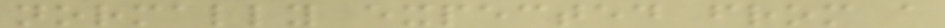normally expected from a
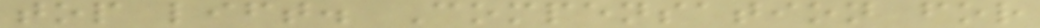top lift. Compensation for
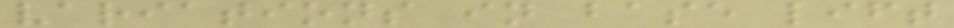variations in base lift
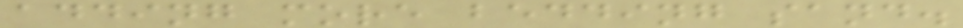adding more bedding sand.
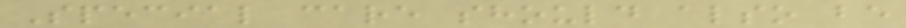Special care should also be
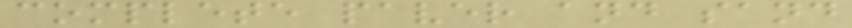complete paver and sand
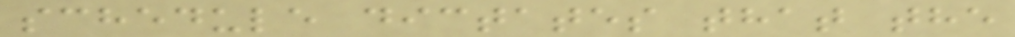schedule dictates that the
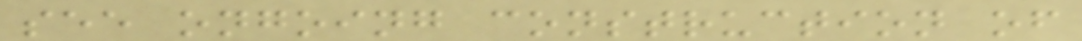see ongoing construction of
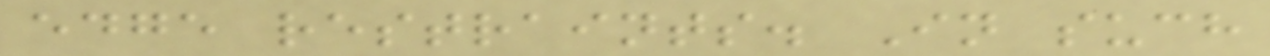edge restraints. In such
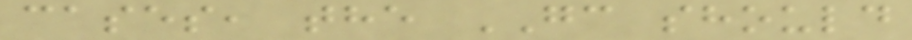cases, the GC should
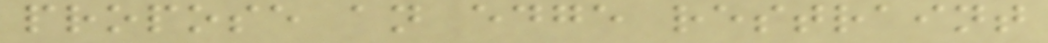propose an edge restraint
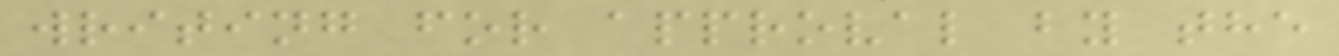writing for approval by the
